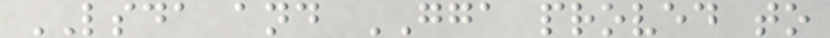LSDA and GGA proved to
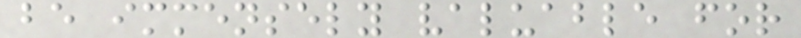be immensely valuable for
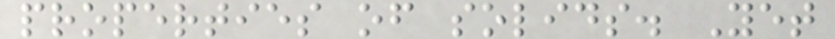properties of solids. Yet
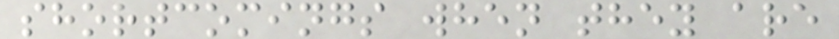shortcomings when they are
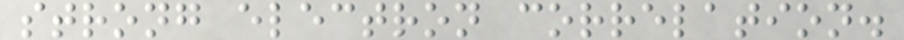strong electron correlation.
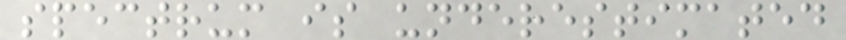spectrum is underestimated
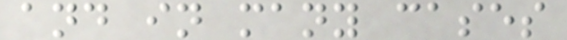and in many cases
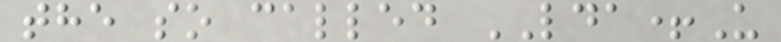the so called LDA+U
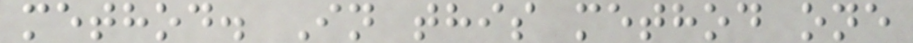method. In this method one
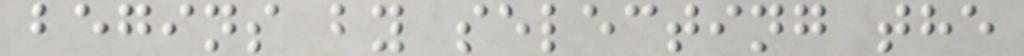begins by selecting the
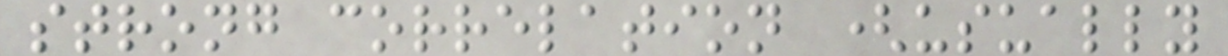strong correlation (usually
